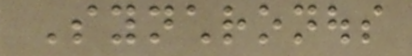Synchronous
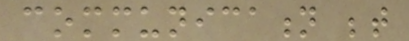communication between
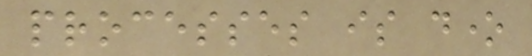processes is done
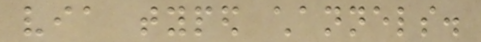via typed channels.
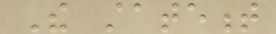The statement
